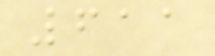611
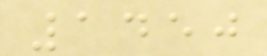1450
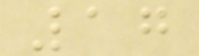17
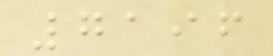7196
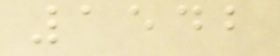1542
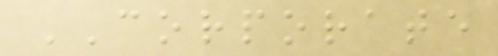CORPORATE
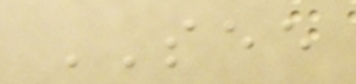SEE
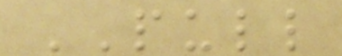PULL
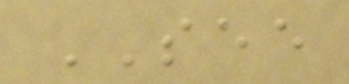SEE
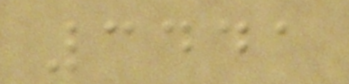3441
